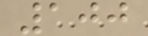100
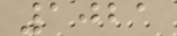1021
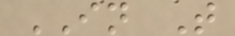IN T
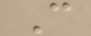C
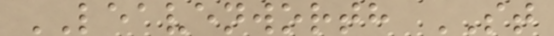LEAVENWORTH ST
